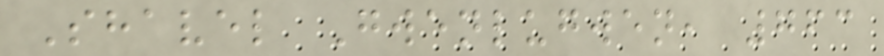Shavel Gwenlugwen, 763
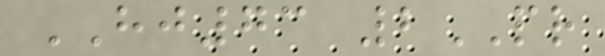HJ73 2PR
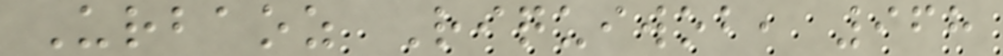Urbaoz Riquiwob, 968
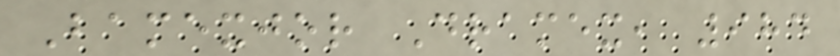Bamexjor Dramex, 984
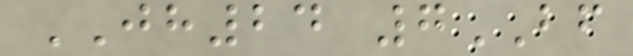JH24 7BF
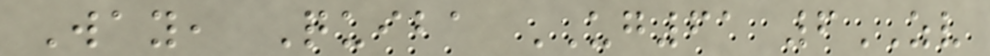Way, Quiba UG61 6ZV
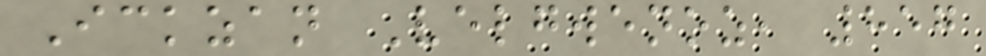Ickzan Velgwenoz, 857
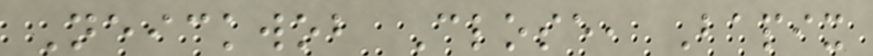Neickwob Close, Bapix
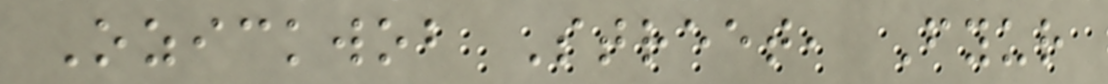Ozickwob Street, Fyur
